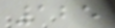125
